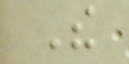The
